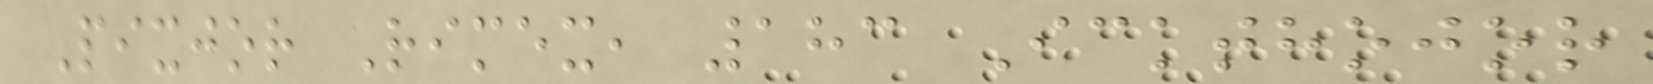Pixjor Rimex, 183 Ickthojor
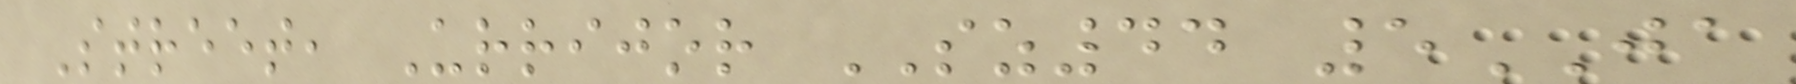Street, Urrijor SZ44 5JA
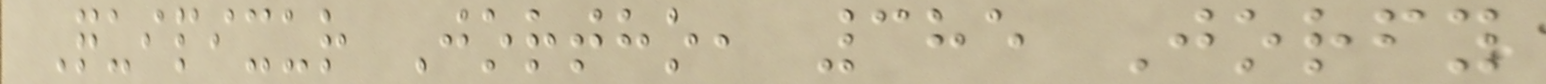Quipixur Jortho, 385 Jorfy
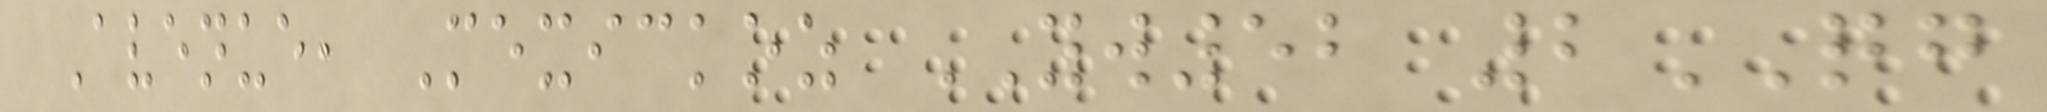Avenue, Mexickoz YW52 2QG
